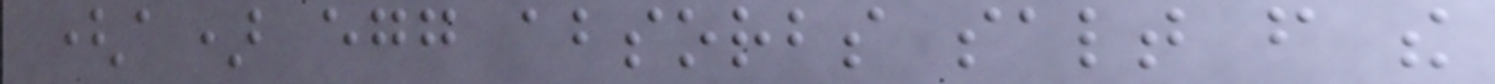(a) egg absorbs salt from the
